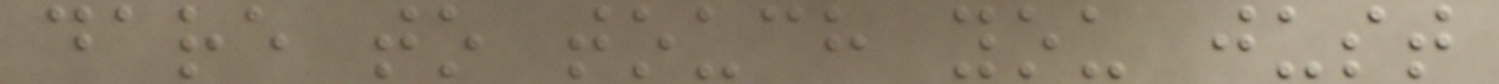dare to touch you just
